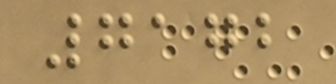7172
